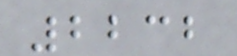2232
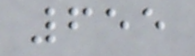655
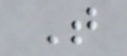T
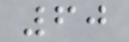60
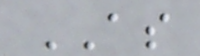AS
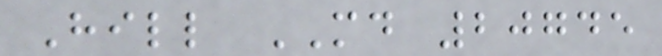Hill MD 20745
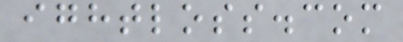ightloss.com
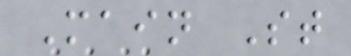Main St
